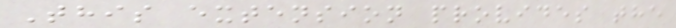This extension provides the
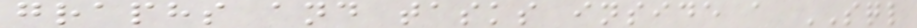graphs and tasks inside a SQL
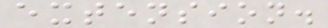extension.
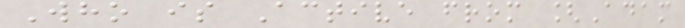Who is Active from [Adam
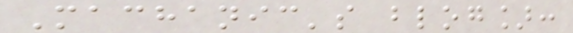Machanic's blog]:
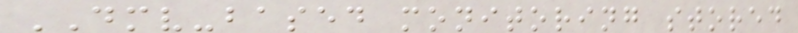DMV-based monitoring stored
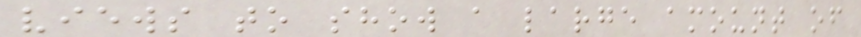views to show a large amount of
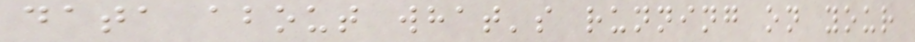data about what's running on your
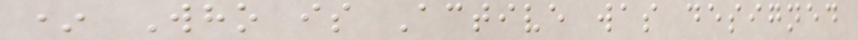* Who is Active was designed
